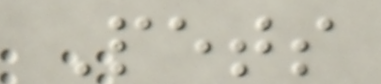Pets
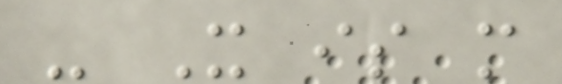- It is more
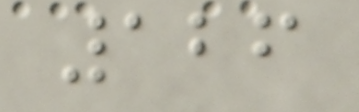126
